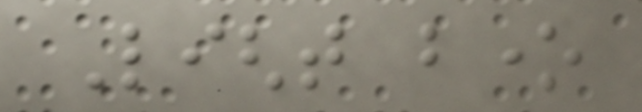Light bone
